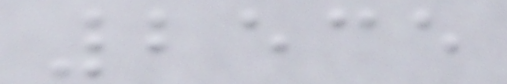2535
